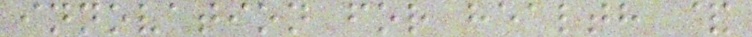innovation for health &
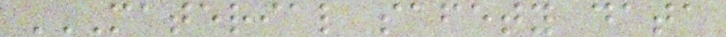MATERIAL SAFETY DATA
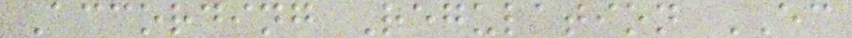According Regulation EC
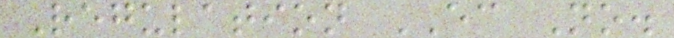Regulation EC No.
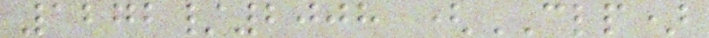1272/2008 (CLP)
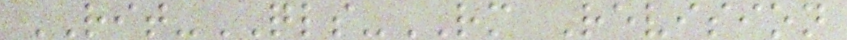RIT-QLS-RM Revision
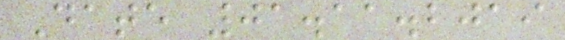Date 01.11.2019
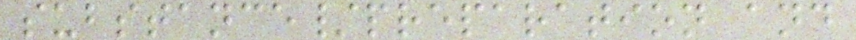substance/preparation and
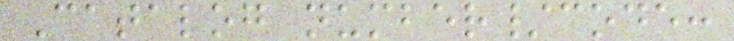Catalog number/code:
